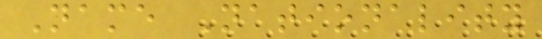Name Nationality
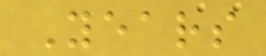Years
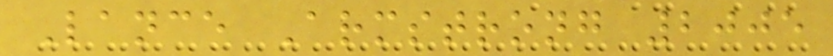Lance Armstrong 2005
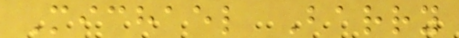Michael Barry
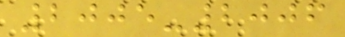2005-2006
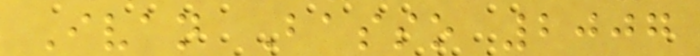Ivan Basso 2007
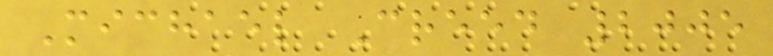Michael Creed 2005
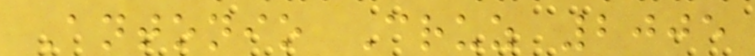Antonio Cruz 2005
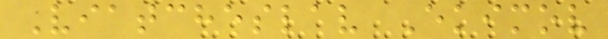Viatcheslav Ekimov
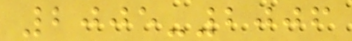2005-2006
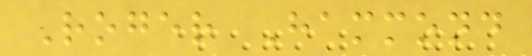Roger Hammond
